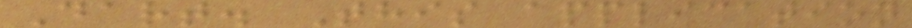Dart. This application
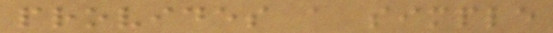provides a simple
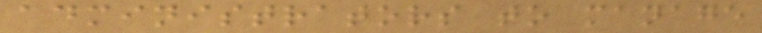administrators to manage
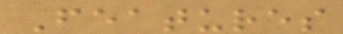Features
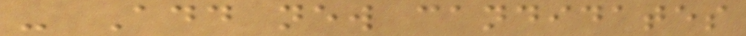- Add new candidates
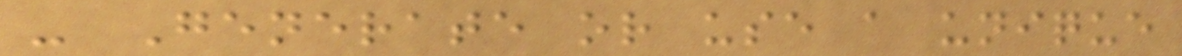- Generate or use a unique
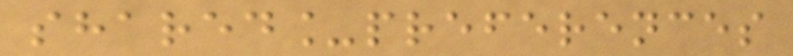shared_preferences
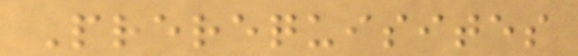Prerequisites
